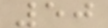50
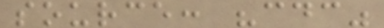source: "cdc"
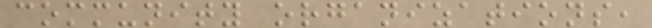community organizations,
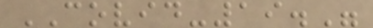COVID-19."
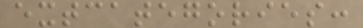extcategories:
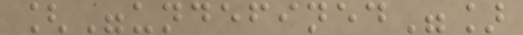["undefined"]
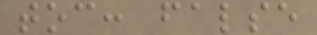toc: false
